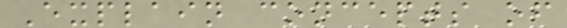Explain concepts of
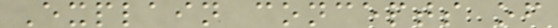Explain concepts of
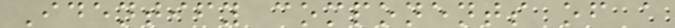Identify components of a
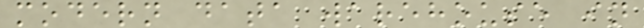modern data warehouse in
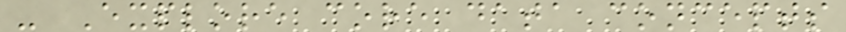- Explore core data concepts
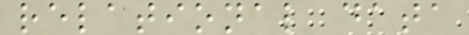relational data
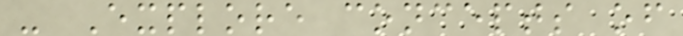- Explore concepts of
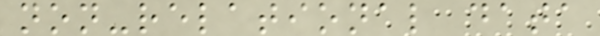non-relational data
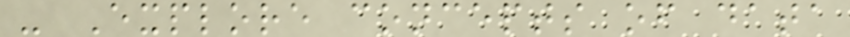- Explore concepts of data
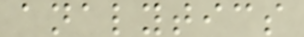analytics
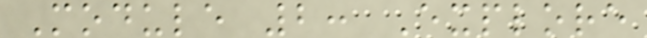Module 2: Explore
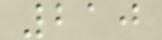210
